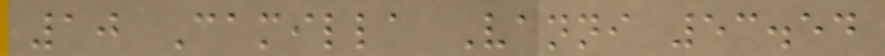10 Camilla Vanni 53.54
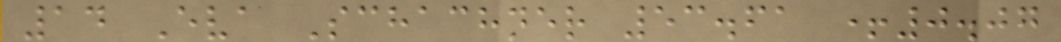14 Eva Schachner 53.61 +0.07
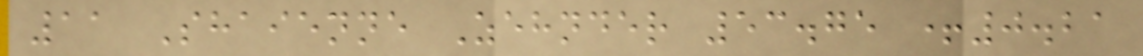11 Shaienne Zehnder 53.75 +0.21
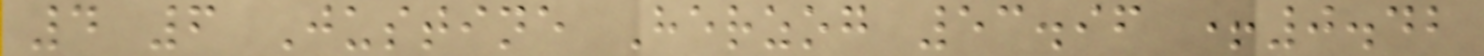4 6 Justine Herzog 53.96 +0.42
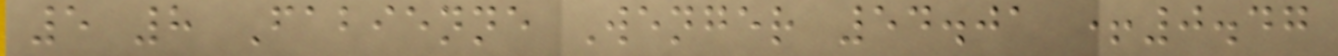5 8 Fabienne Wenger 54.01 +0.47
